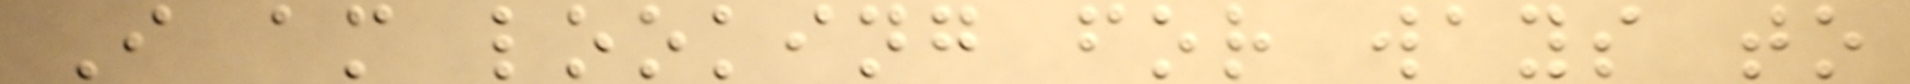I am looking for ways to
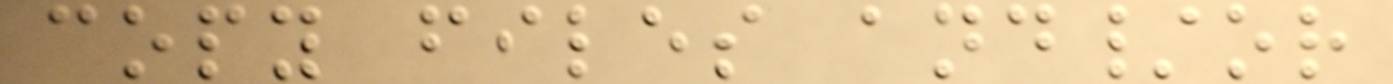copy files and/or
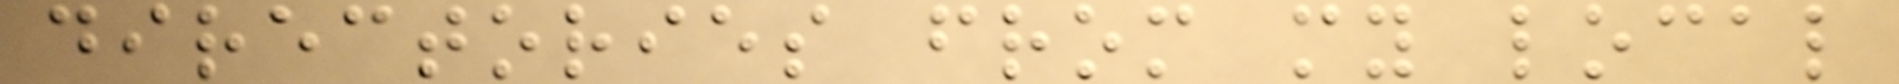directories from my local
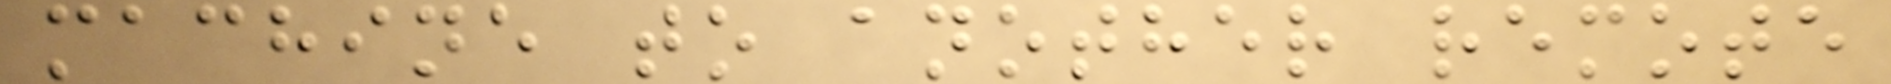machine to another remote
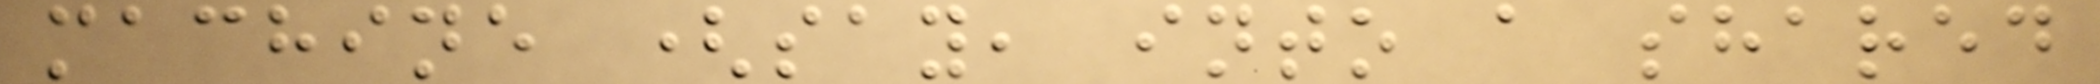machine (say, into a shared
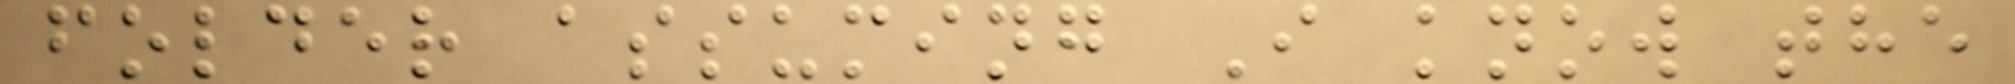folder assuming I know the
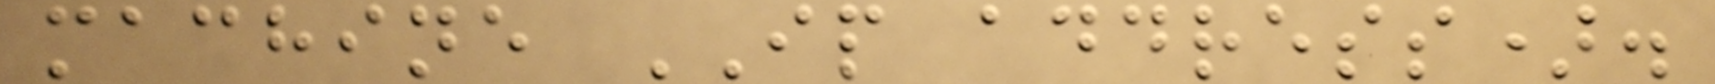machine IP address).
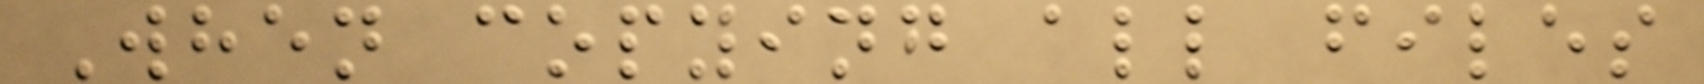When copying all files
